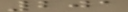201
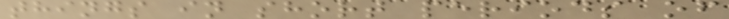things in short periods of
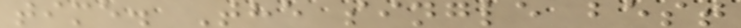time. The single best
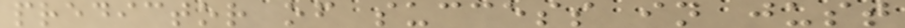predictor of success in just
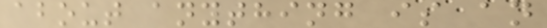about anything is an
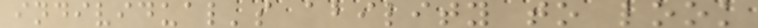individual's ability to look
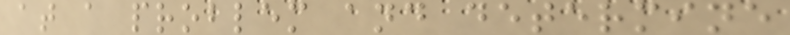at a problem and determine
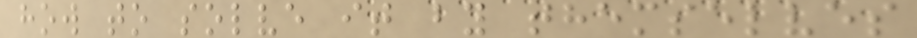how to solve it by themselves
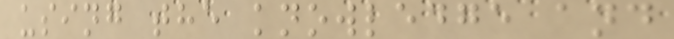using the knowledge and
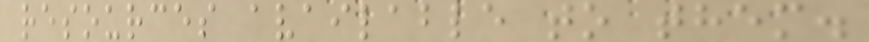resources available to them.
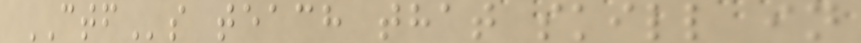CTFs teach that skill in
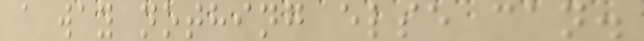a way nothing else can.
